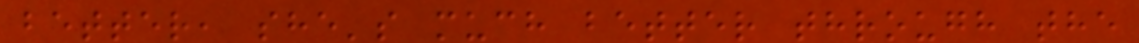better, she's much better through the
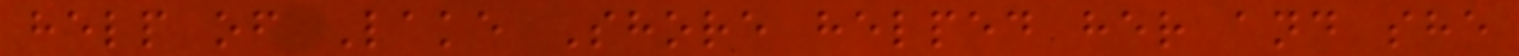help of Lake Shore helped her and she
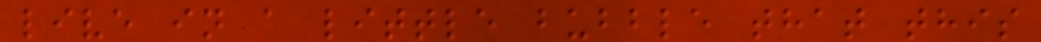live in a little bubble that this
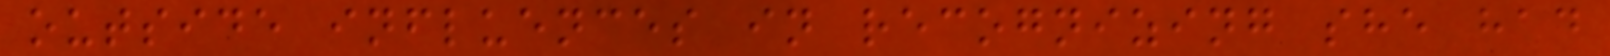outside influences in recognizing she had
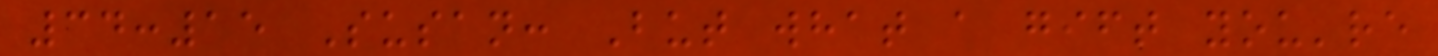34:15 Susan: But what a gift you're
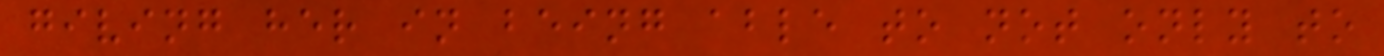giving her in being able to not only to
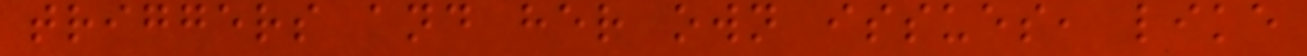triggers and her own issues, like
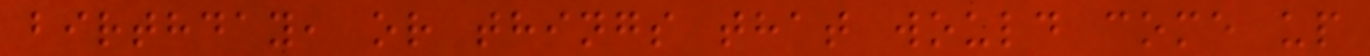birthday, or things that would come up
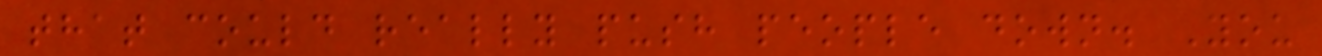that could really push people down. You
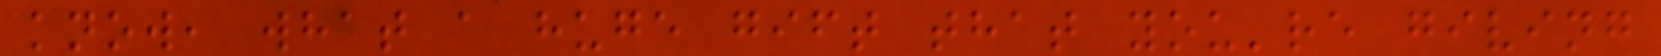know, what a huge gift that you're giving
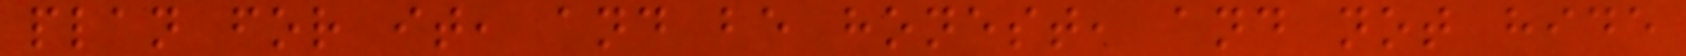plan for it, and be honest, and not hide
